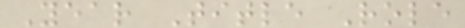Year Title Role
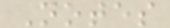Notes
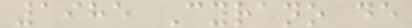1985 Cyrano de
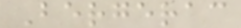Bergerac
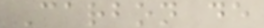Carbon de
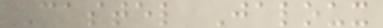Castel Jaloux
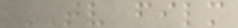TV film
